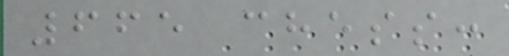665 chess:
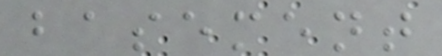basement
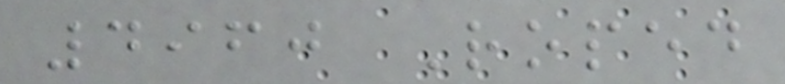4960 Roped
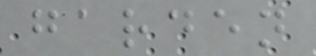garden
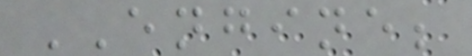ENGINE;
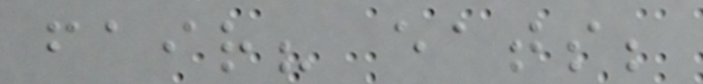fair? eats;
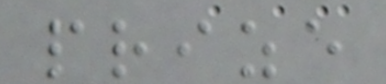prize
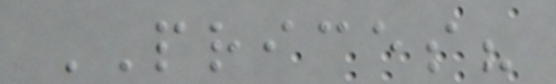PRICES?
